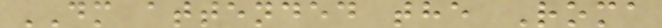DM attended the Roma
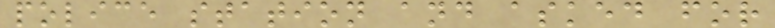police station and asked for
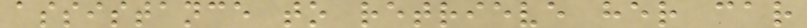assistance to retrieve her car
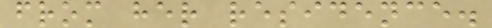from her residence.
